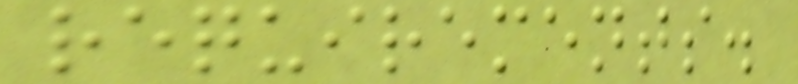requirements.
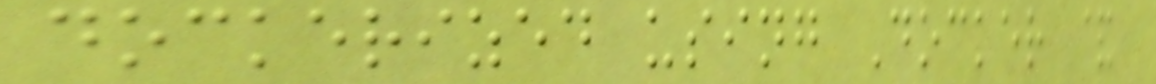dockerized using Docker &
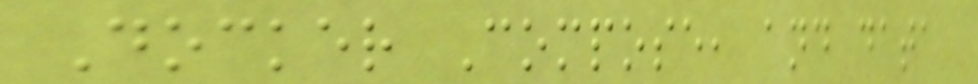Docker Compose, and data
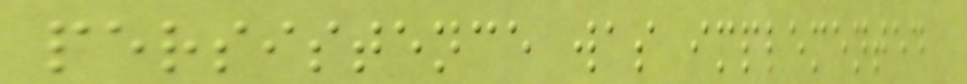persistence was implemented
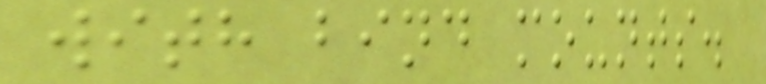with bind mounts.
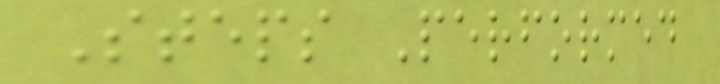Steps Performed
